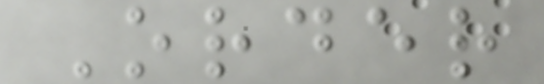Order
